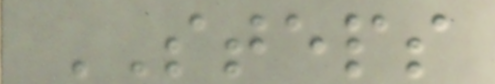STEPS
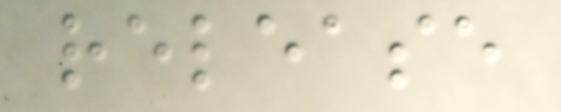release
